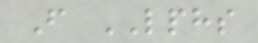F LPHS
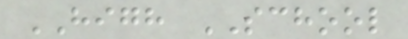HIGH SCHOOL
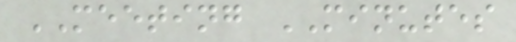MEETING MINUTES
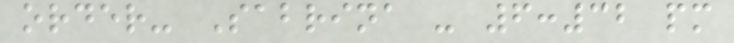order- Sabrina - 6:32 pm
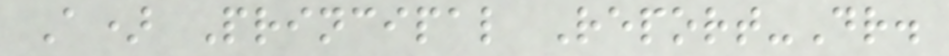A) Principal Report-Dr.
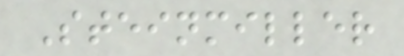Steinmiller
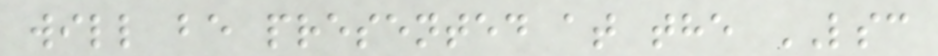will be presented at the LSC
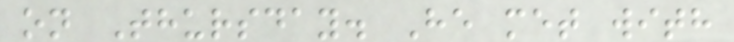on Thursday. He met with
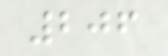206
